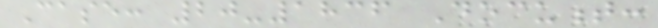Case: 20-1836 Document:
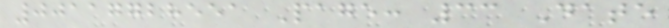00117728551 Page: 33 Date
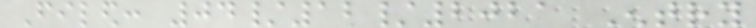Filed: 04/12/2021 Entry
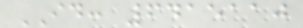ID: 6415110
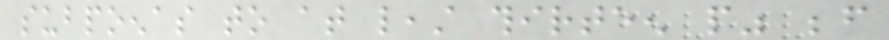subpoenas to at least thirteen people" before
